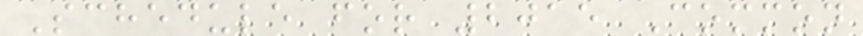Schedule for 2015 Common
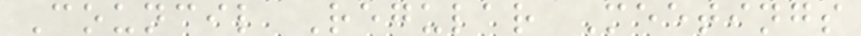Council Regular Meetings
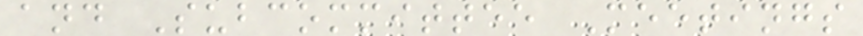and Subcommittee Meetings
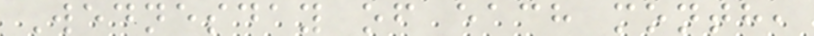Wednesday of each month,
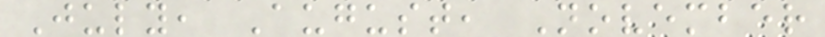July, August, November
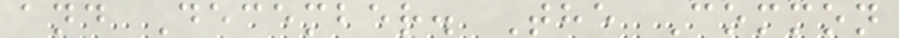and December. The Common
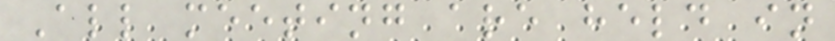All meeting are held in
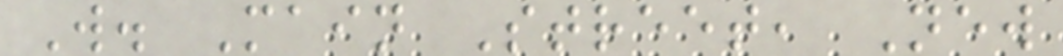W. Main Street, New
